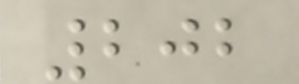202
